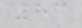83
